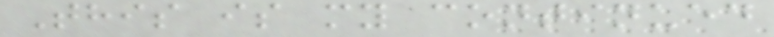This is my continued
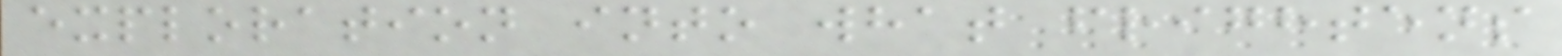exploration into what frightens
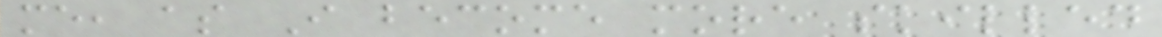me, as I become more skilled
